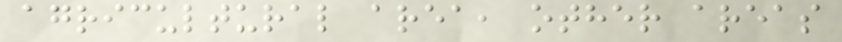agricultural area, other areas
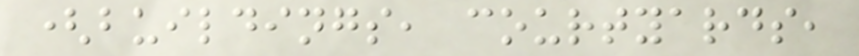(buildings, courtyards,
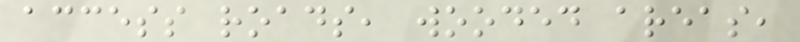access roads, wooded areas,
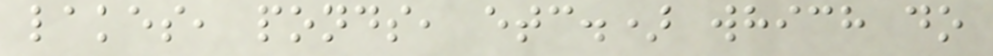lakes, ponds, etc.) which do
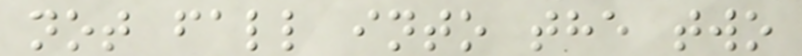not fall into the two
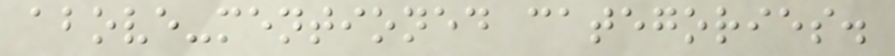above-mentioned categories.
